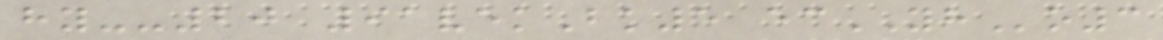hy--20 91vekBk5 ecYHo3
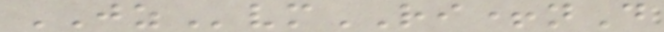JZvmRI+nD
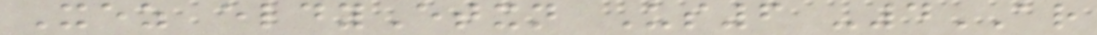Xez eldyEtxn Us6 -4AR
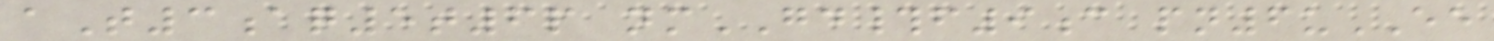aT3aq5t6p nmGD#f9c pn6uEE
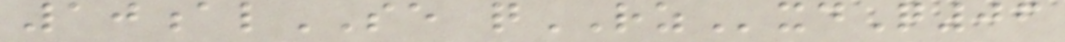10alSE qRZxdQ06
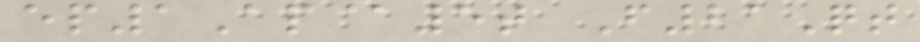ep1Ap@5t F21Qt
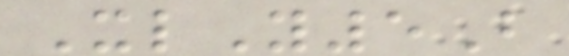XlY5B
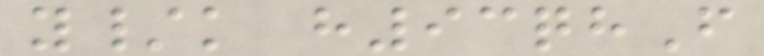y/k h93qhF
